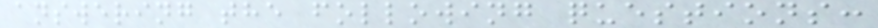answering the following questions:
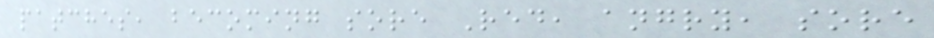patches, becoming sore Red, angry, sore
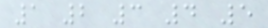1 2 3 4 5
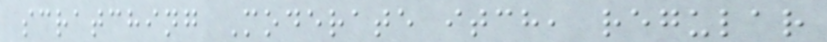scratching Moderate itch, regular
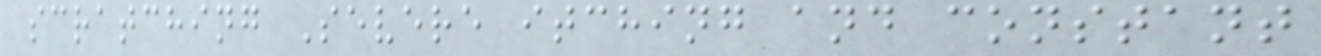scratching Severe itching and constant
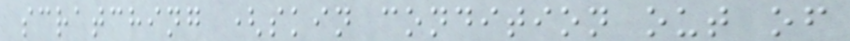scratching (skin condition out of
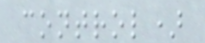control)
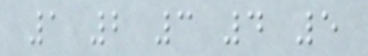1 2 3 4 5
